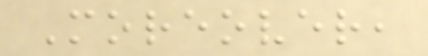Moreover,
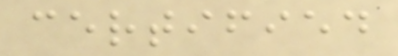certified
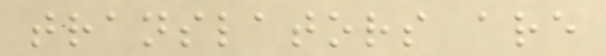translators are
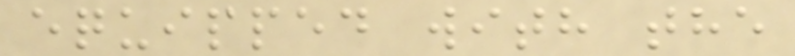equipped with the
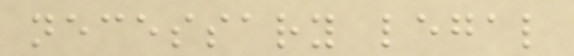necessary legal
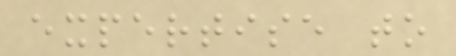expertise to
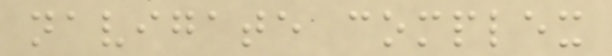navigate complex
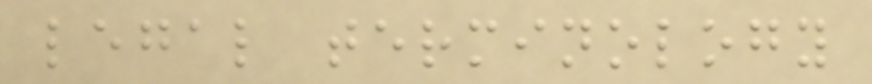legal terminology
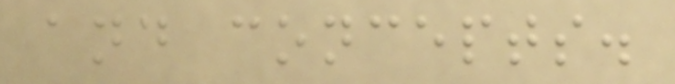and concepts.
